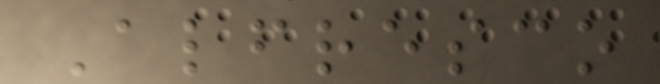Alfresco
